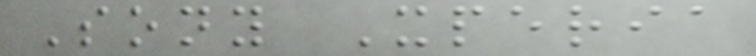Sony Xperia
